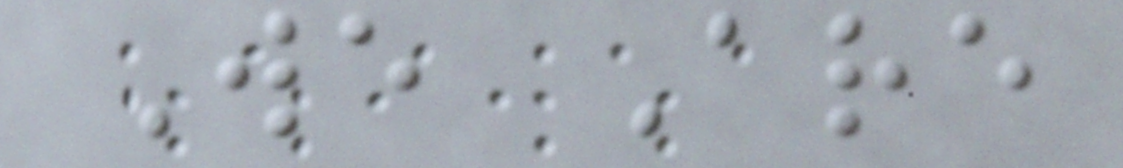We Are
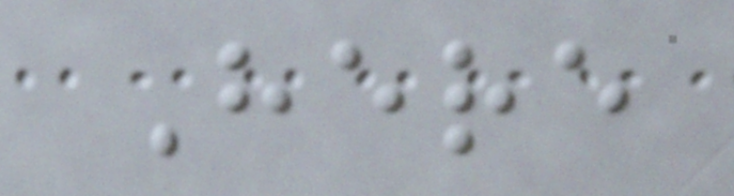Here
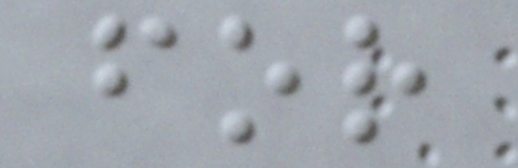for
